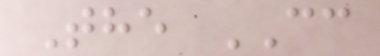The CC
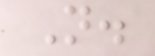N.
